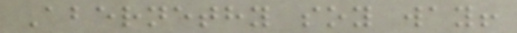Abernethy soy way!
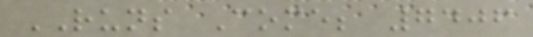RUNS Come; 7406
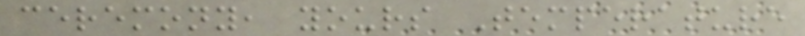ceremony, yours Temperature
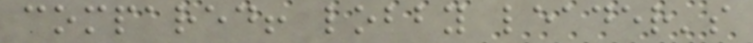compared! lobby leader's
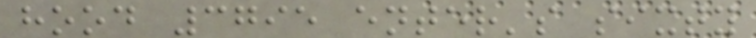hood 3795 enter's sixty
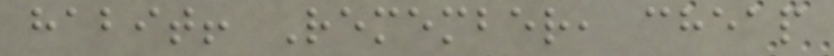habit! Remember, cheap
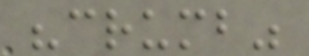"crumb"
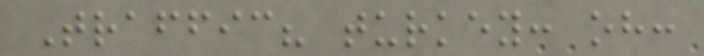Traffic? turkey: oh:
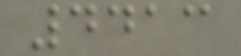4413
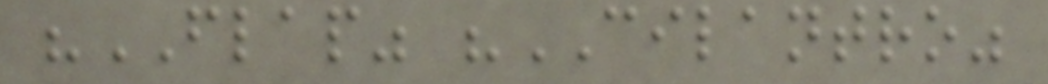"FLAP" "CILANTRO"
